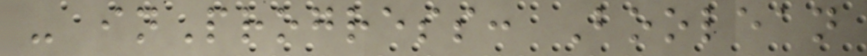- inProgress: Boolean
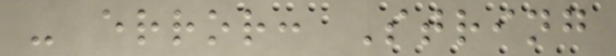- error: String
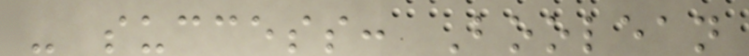- success: Boolean
